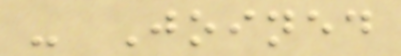- Joined
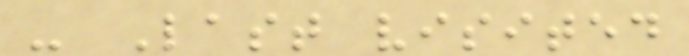- Last visited
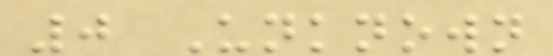0 Unknown
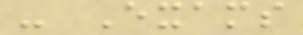- Exams
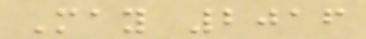May 2016
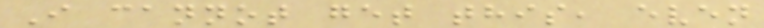I cannot get this, even
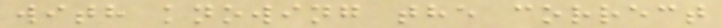with knowing the correct
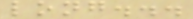long...
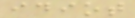idiot
